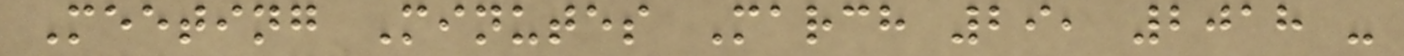Meeting Minutes March 29, 2018 -
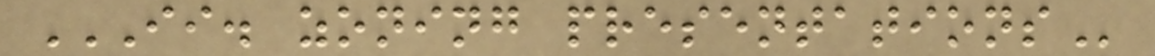II. ZONING PRESENTATIONS
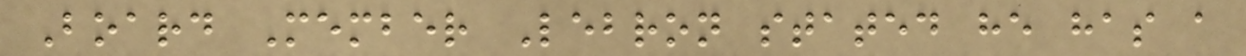Board Member Lebron stated he has a
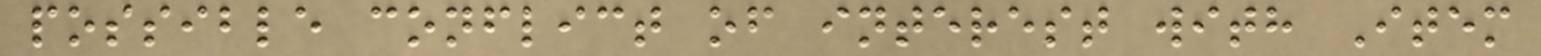possible conflict of interest with Item
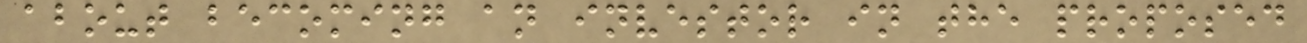about becoming an investor in the proposed
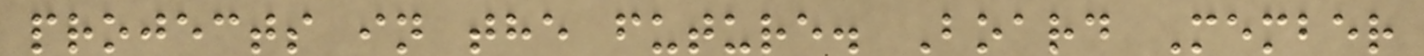projects in the future. Board Member
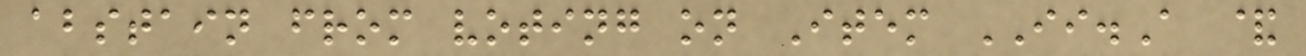abstain from voting on Item II.A &
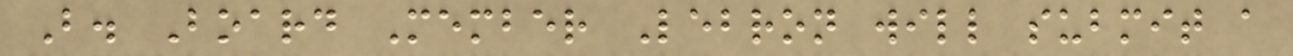B. Board Member Lebron will submit a
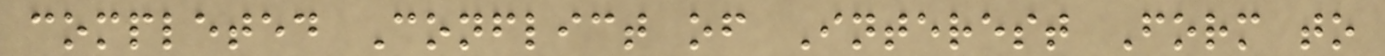completed Conflict of Interest Form to
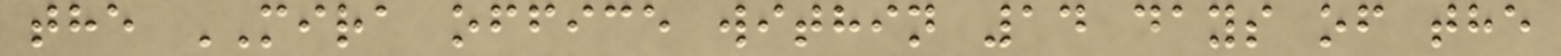the MIRA office within 14 days of the
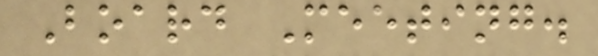Board Meeting.
